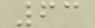63
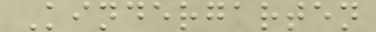Kindergarten
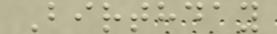Birthday
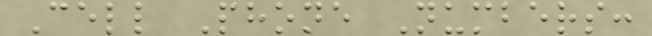Cell Phone Numbers:
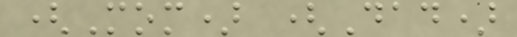(Mom) (Dad)
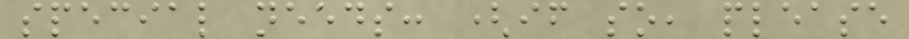special needs: (if so, please
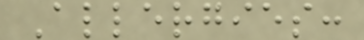Allergies:
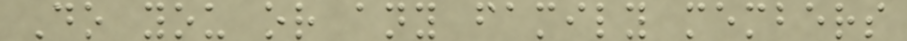Do you or any family members
